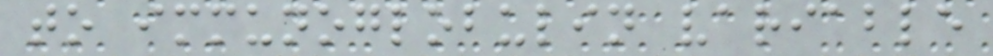to immunoglobulin variable
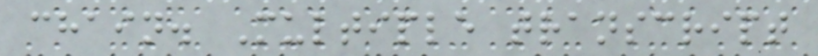chain. Multiple transcript
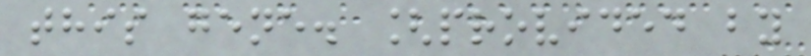this gene. [provided by
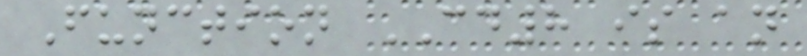Function CD8 is an
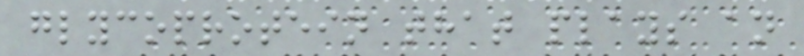glycoprotein that plays an
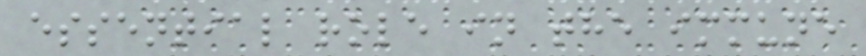essential role in the immune
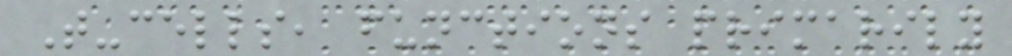T-cells, functions primarily
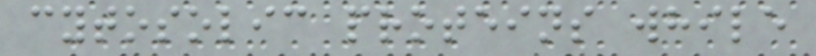cytosolic proteins while
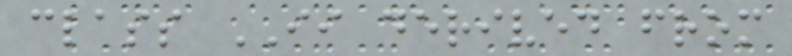class II derived from
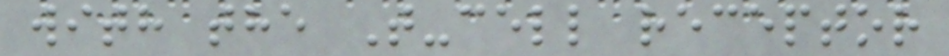with the T-cell receptor
